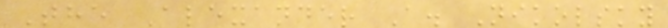The Alexander A. Nikolsky
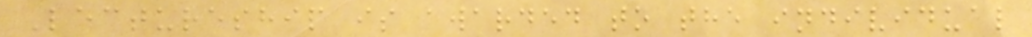Lectureship is awarded to the individual
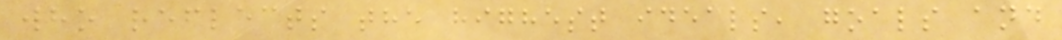who reflects the highest ideals, goals and
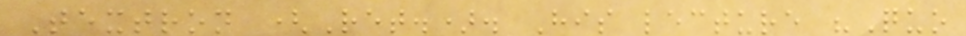Textron (Ret.). His lecture "Quo
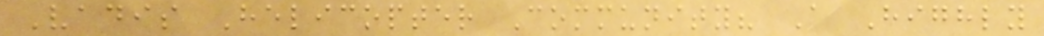Vadis Helicopter Community? A Highly
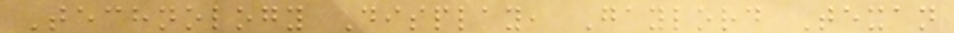Technology Display, Gaylord Texan
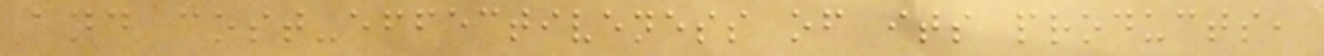and cost-effectiveness of its products,
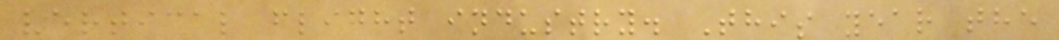vertical flight industry. This year the
